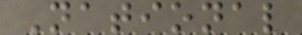National
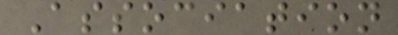Association
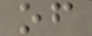of
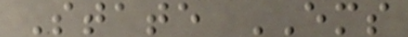State EMS
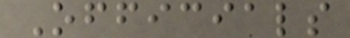Officials
